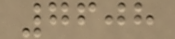7608
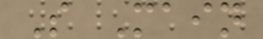S Main
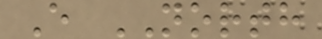E NORTH
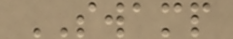SWAMP
